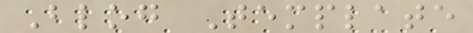Blog Template
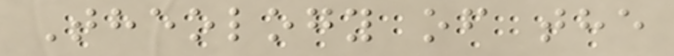Theology of the
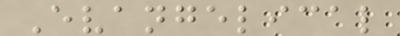Evangelical
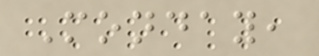Monday,
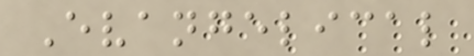Evangelical
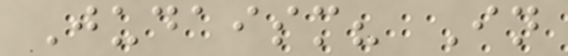Judaism? In
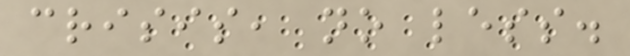crisis, no less.
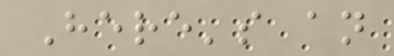Here's an
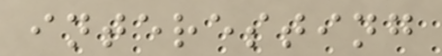interesting
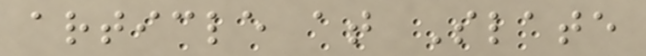article at Slate
